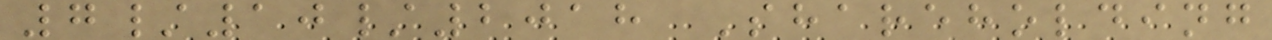7/10/2018 Shareholding
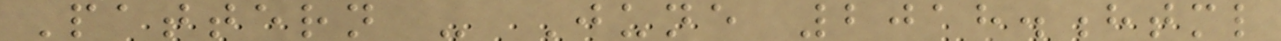Pattern - June 2018.html
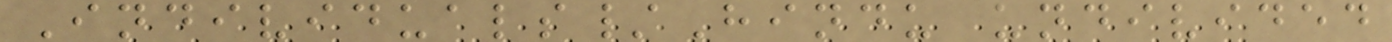Individuals/Hindu undivided
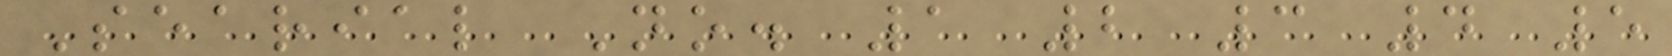Searial No. 1 2 3 4 5
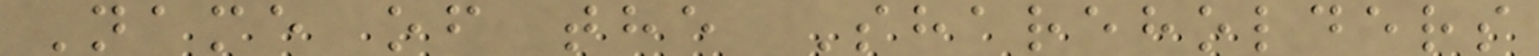Name of the Shareholders
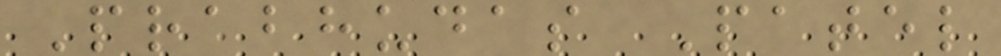Prabhudas Patel
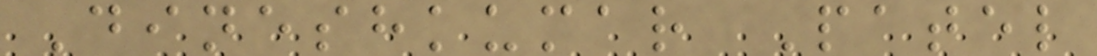Dineshkumar Patel
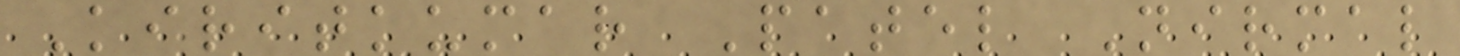Kiritkumar Patel Nirmal
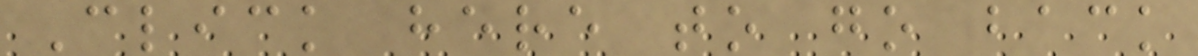Click here to go back
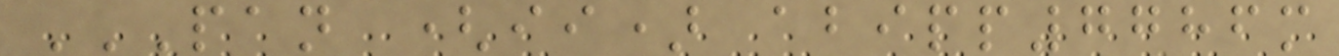PAN (II) ABIPP7786M
